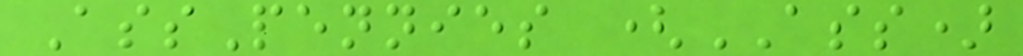AssPennies (ASS)
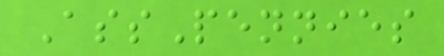AssPennies
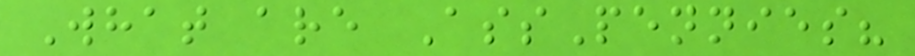What are AssPennies?
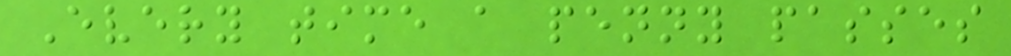Every time a penny passes
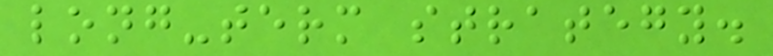long-term strategy.
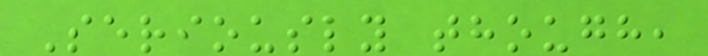Seriously though,
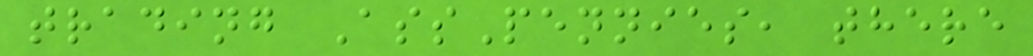trading AssPennies, there
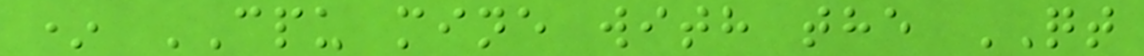* CPU mine with the QT
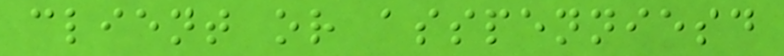client or asspenniesd
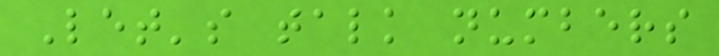Let's talk numbers
